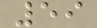59
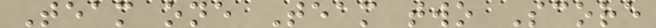Team one Team two Score
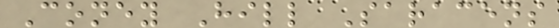Coney Hill Saracens
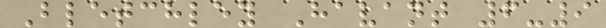Bletchley Havant 6-9
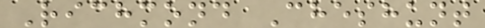Richmond Cheshunt
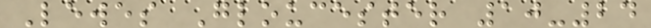Lewes Gloucester 10-24
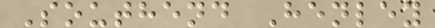Southend Henley
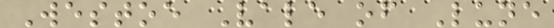Westoe Vale of Lune
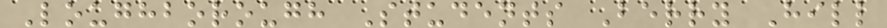Loughborough Students Berry Hill
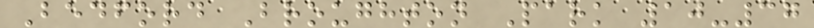Bedford Broughton Park 10-37
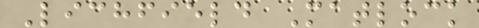Lichfield Matlock
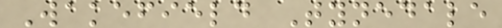Wakefield Tynedale
